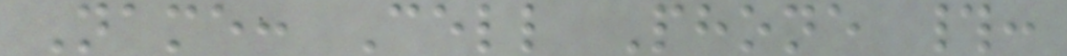Name: Cell Phone #:
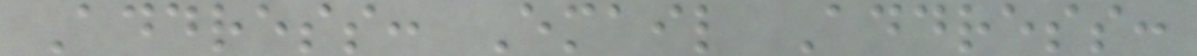Address: Email Address:
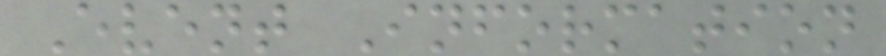Event Information
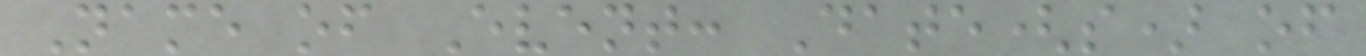Name of Event: Date(s) of
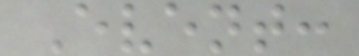Event:
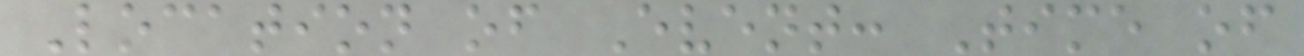Location of Event: Time of
